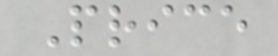Price
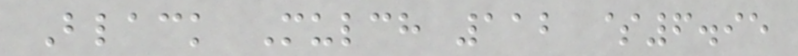Black Mulch 112 $6.95
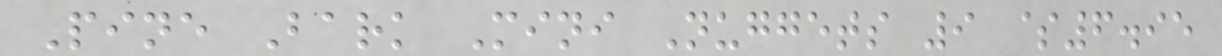Pine Bark Mini Nuggets 9 $6.95
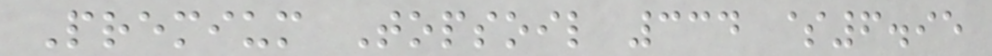Premium Topsoil 334 $6.95
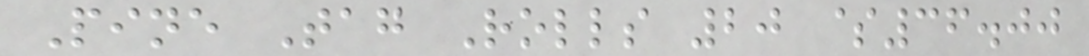Pine Tag Rolls 20 $36.00
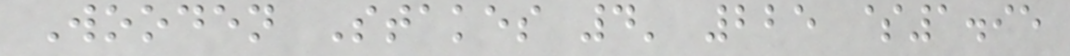Wooden Stakes 4' 225 $1.95
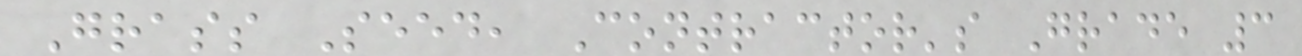Grass Seed, Contractor's Grade 3
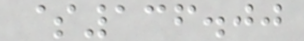$136.00
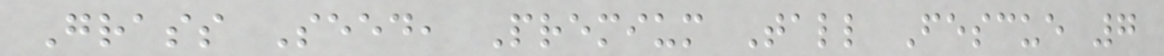Grass Seed, Premium Tall Fescue 7
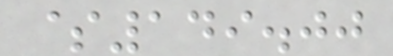$149.00
